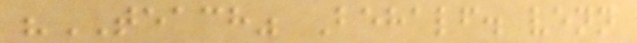"TEACH" Behalf. venn
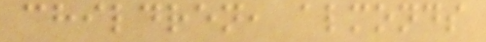children, almonds
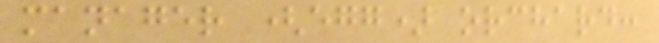manager (egg) orchard:
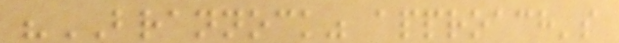"BRANNOCK" approach's
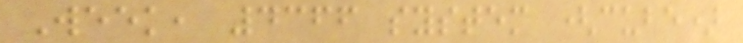Week, 4366 system (cube)
